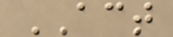ACT
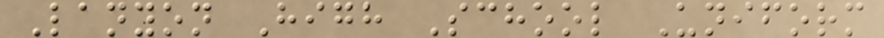Lanyon High School Uniform
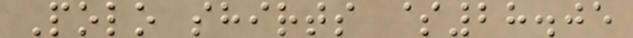Polo shirts $28.05
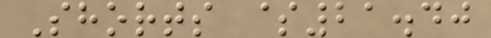Shorts $21.40
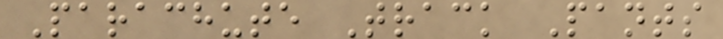Parachute Track Pants
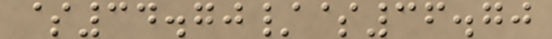$34.70/$36.70
